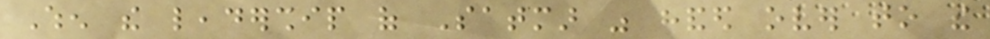When the leadership of Satmar was handed over to the
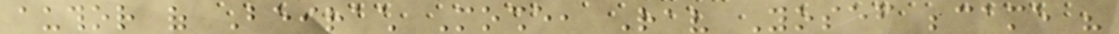author of Beirach Moshe, Rav Yosef became his
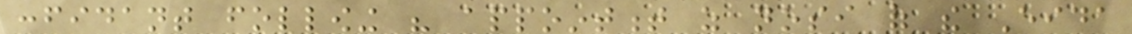confidant following his appointment as nosi of the Eida
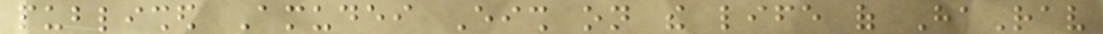published Amudei Eish on the life of HaRav
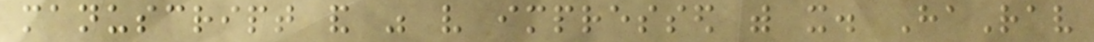manuscript and was very impressed with it. HaRav
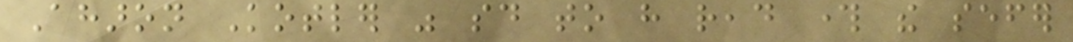Aharon Kotler was said to have read through the sefer
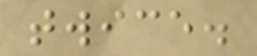twice.
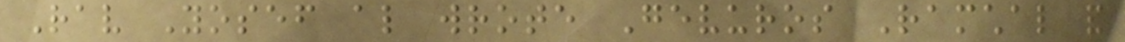Rav Yosef also wrote Gevuros Ramchal and
